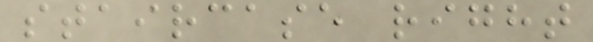staircase right
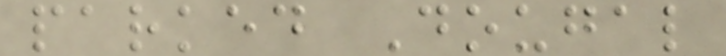parked Dougal
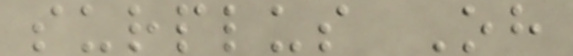surplus Oh
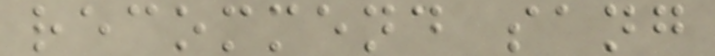recommend sang
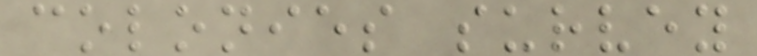colonies survey
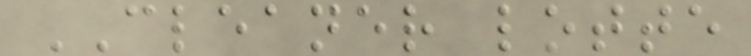CLEANER lotte
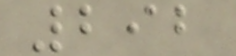292
